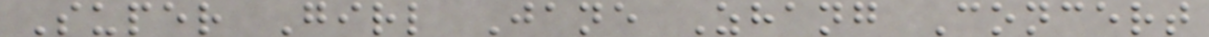Super Girl Jane Zhang Concert
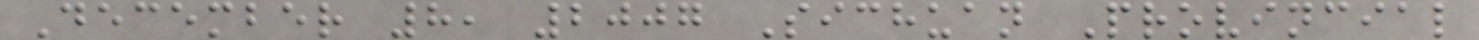December 8, 2007 Sichuan Provincial
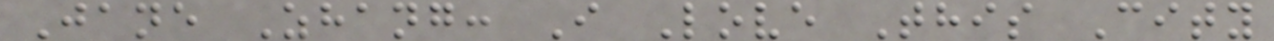Jane Zhang: I Love This City
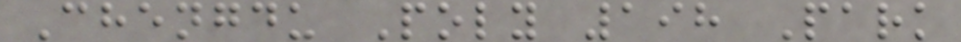Chengdu Poly 198 Park
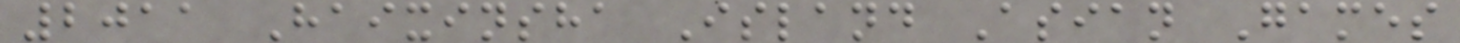2011 Haixinsha Island Asian Games
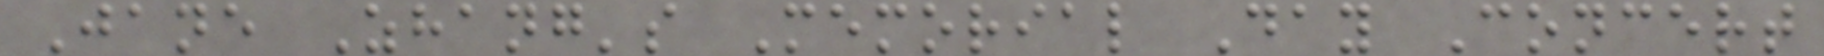Jane Zhang's Memorial Day Concert
